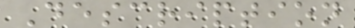Description
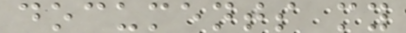documents my
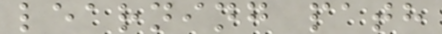learning path
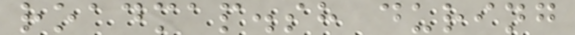roadmap.sh during
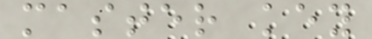master key
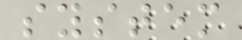system
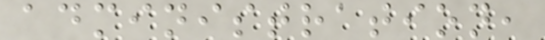administration,
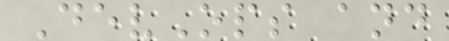DevOps and
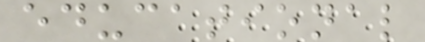educational
